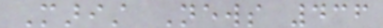Marist News 436
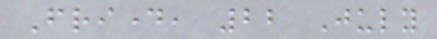Friday, 22 July
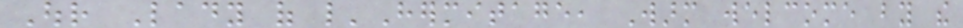Our Lady of l'Hermitage, Warm welcome by the
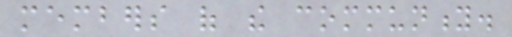members of the community.
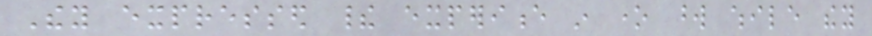They expressed their experience in one word while they
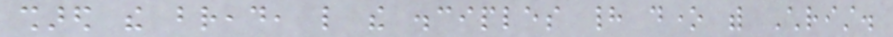shared the bread, like the disciples had done with Christ.
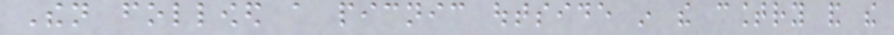Then followed a picnic outside in the country and the
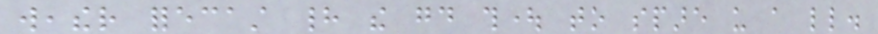weather forecast had the good thought to spare us a little.
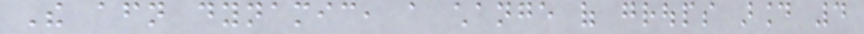The afternoon dynamic, a change of groups around 4
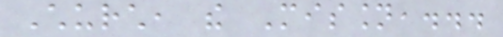Church, the Mission,...
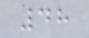48
